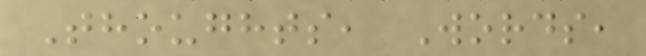Thoughts, Words,
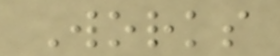Works
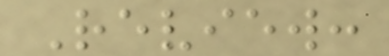Review:
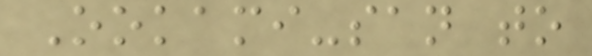Ookami-san to
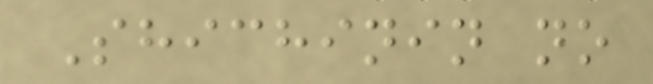Shichinin no
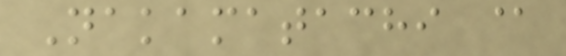Nakamatachi @
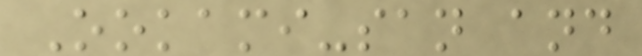Ookami-san and
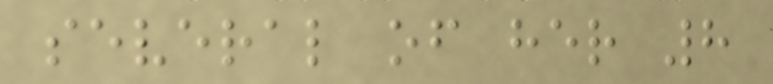several of her 8
